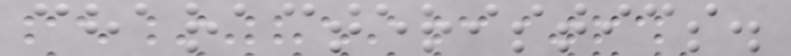characteristics.
